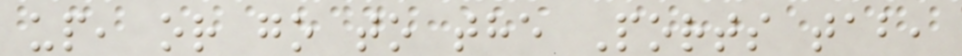up, or go to the Ports tab,
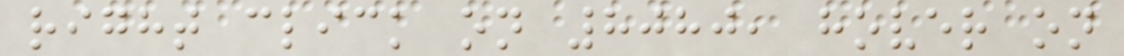right click on 8080, hover on
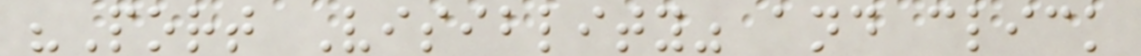"Port Visiblity" and click
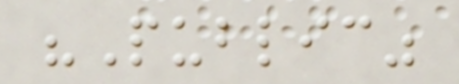"Public"
